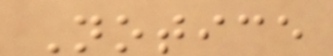Notice
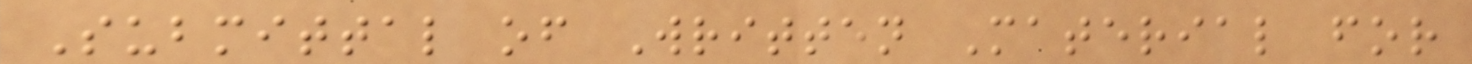Submittal of Written Material for
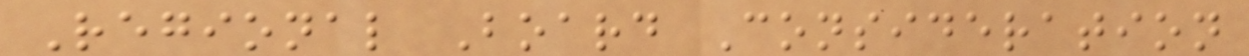Regional Board Consideration
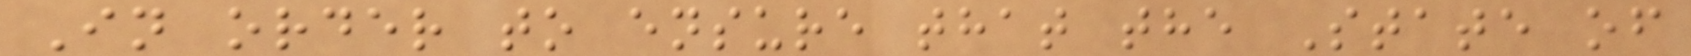In order to ensure that the State of
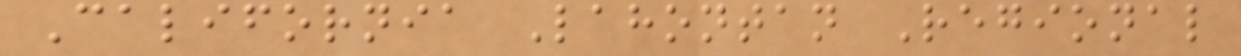California Lahontan Regional
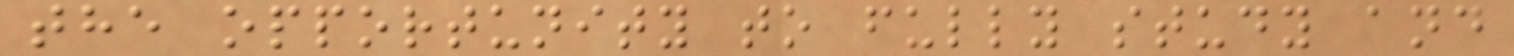the opportunity to fully study and
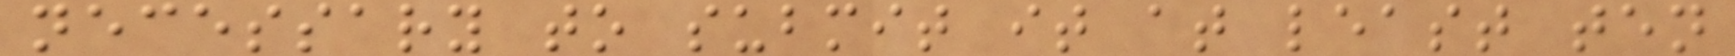necessary to submit it at least ten
